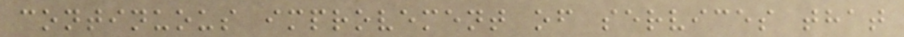continuous improvement of services that
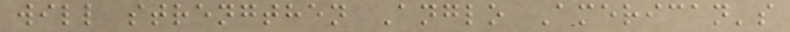will strengthen Anglo American's
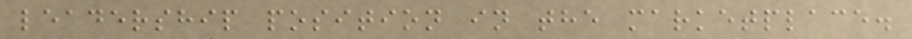leadership position in the marketplace.
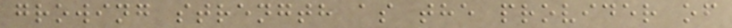growing strength as the provider of
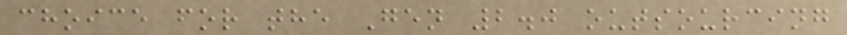choice for the Gen 2.0 outsourcing
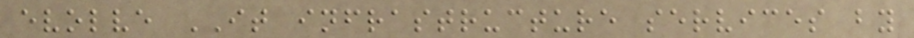evolve IT infrastructure services by
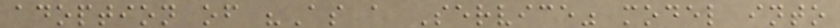adoption of "As a Service" model into
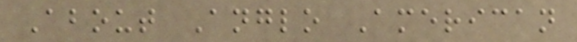About Anglo American
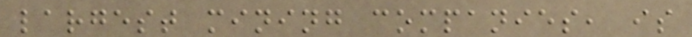largest mining companies, is
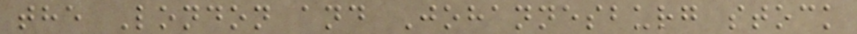the London and Johannesburg stock
